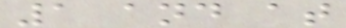1 and at
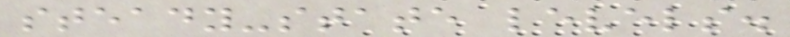steady-state levels.
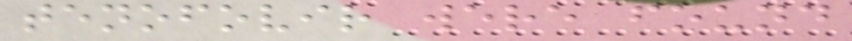tenofovir were found
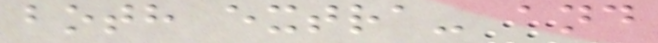both extra- and
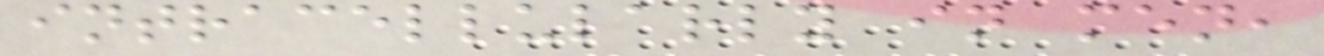intracellularly in men,
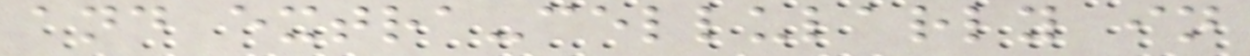and extra-cellularly in
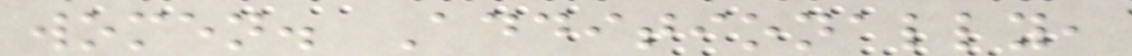women. Additionally,
